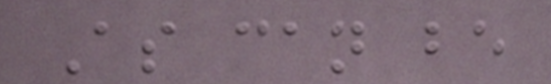As can be
